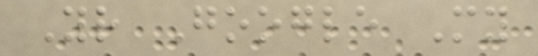Your Google My
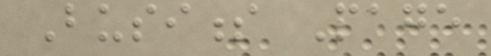Business Page
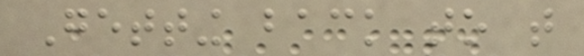Getting back to that
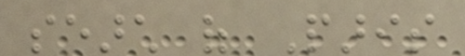search of Paris
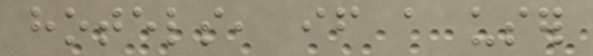hotels, if a user
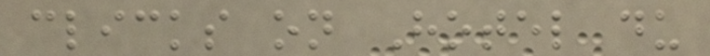clicks on Hotel du
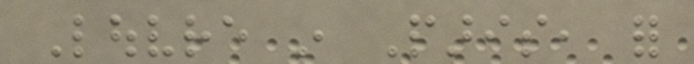Louvre in Paris, for
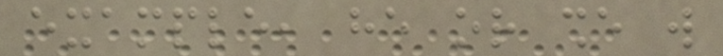example, he or she will
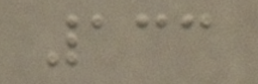133
